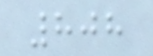808
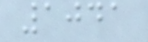1041
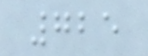725
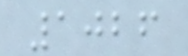1026
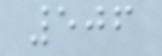506
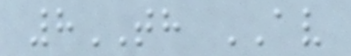8TH AV
